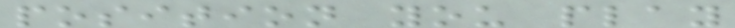position you play
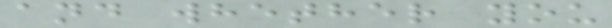and whether you
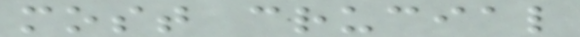most crucial
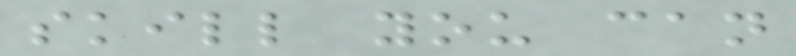skill you can
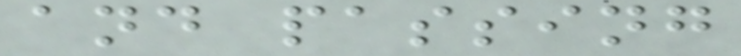and passing
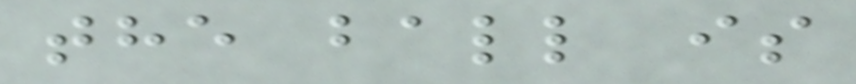the ball is
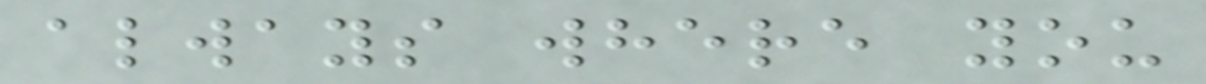always where you
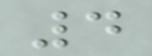4
